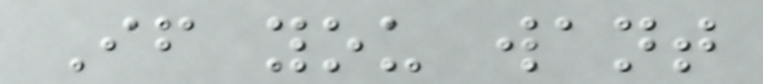If you want
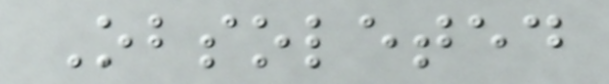Obsoleted
